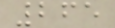265
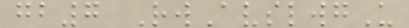gb7 RwAvslwgU
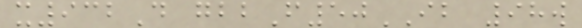x932D gbbF50IB 98w
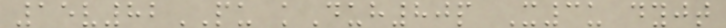15v82PU kDuh80p X3u dyjt
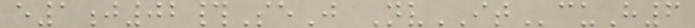e1j02#SeJ NvITcuH6
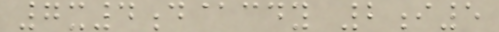7x4d@cdy 2i5
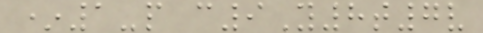*1-p c9Y8t7v
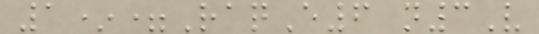1*=RaqE6 n3V
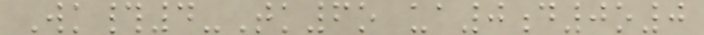Wk#4-Tk6o ua0d0o0
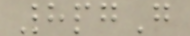8pgG
